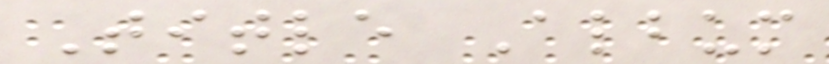Title Album
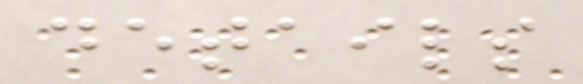details
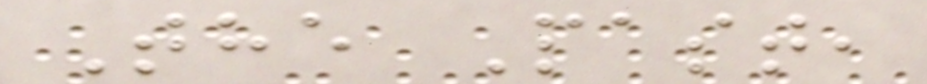The Past,
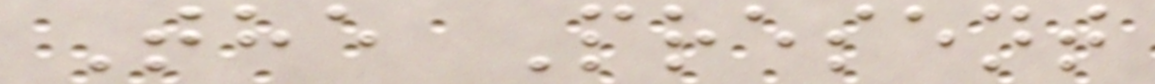The Present
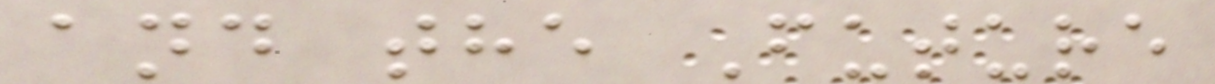and the Future
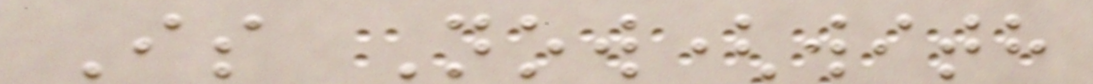Is Now(with
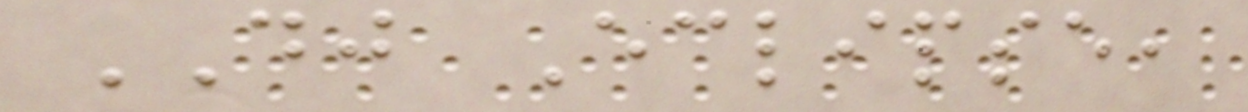DJ Eclipse,
